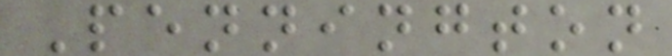Pennington
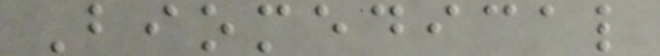Biomedical
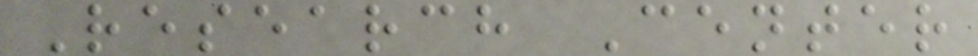Research Center
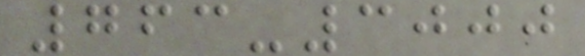763-3000
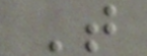T
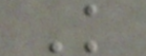K
